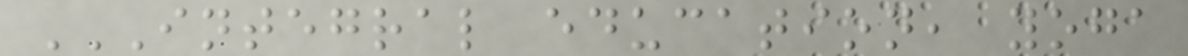INTEGRAL EDUCATION, YOGA
